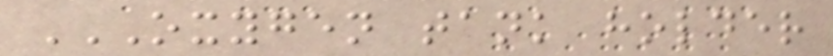OXYGEN TANK HOLDER
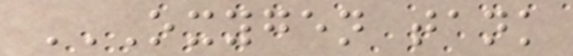OXYGEN TANK
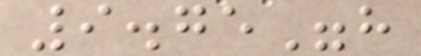9.75"h
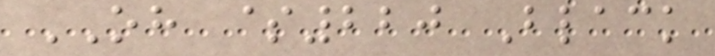OH $220 Black
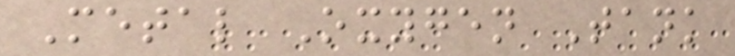Metal Oxygen Tank
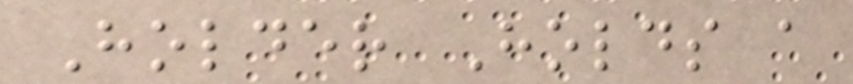Holder Holds a
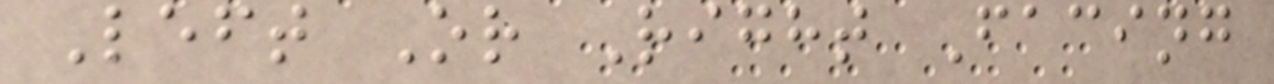Left Or Right Facing
